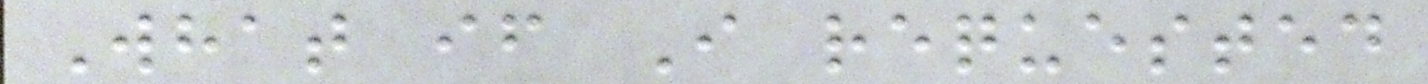What if I requested
